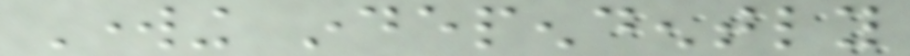Working independently
